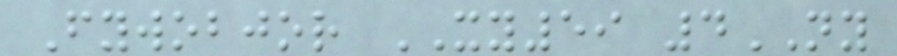Fywobjor XY59 4NY
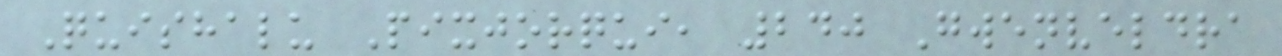Quishalu Pixjorqui, 240 Gwenveldra
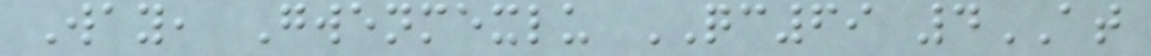Way, Gwenmexlu QC69 4AT
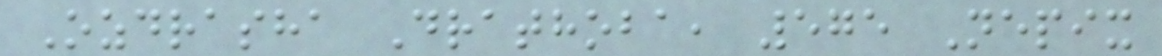Ozdrasha Drathoba, 575 Nepix
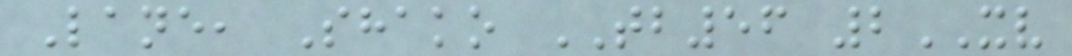Lane, Shako TB56 2XV
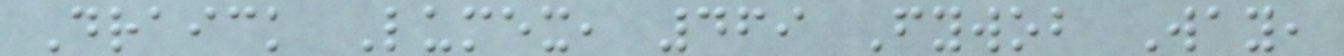Draick Lumex, 469 Fywob Way,
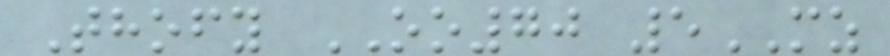Thofy OO70 5MZ
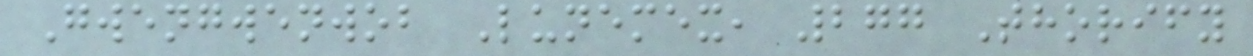Gwengwenwob Lunemex, 277 Thorify
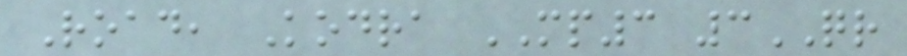Road, Kodra MP3 3QR
